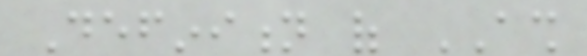Definition of ASH
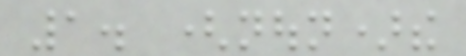1. (noun)the
